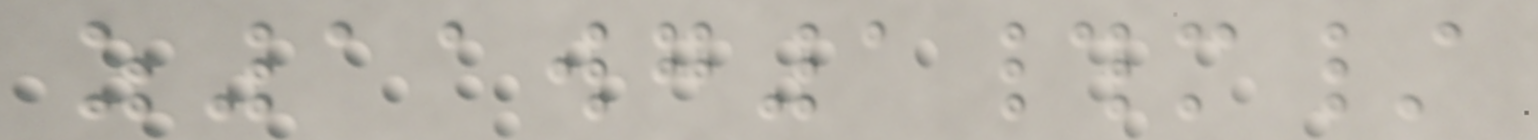z11wg1#m/
